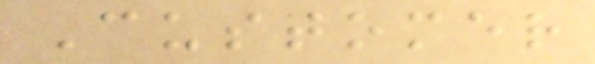Customer
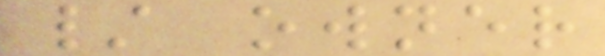/ owner
